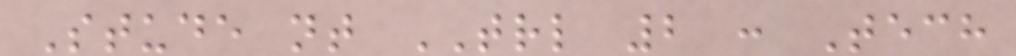Stude nt TRL 2 : Tech
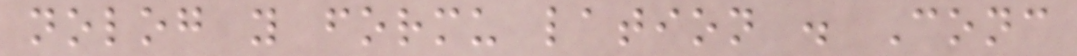nolog y formu lation . Conc
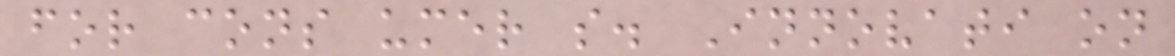for cons umer s. Innovati on
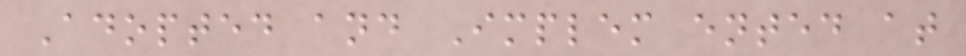Adopted and Implem ented at
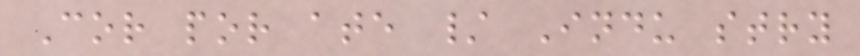Cor por ate / Indu stry
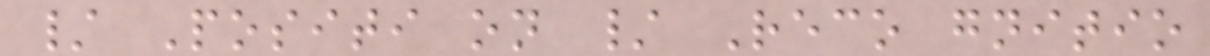/ Positi on / Reco gnitio
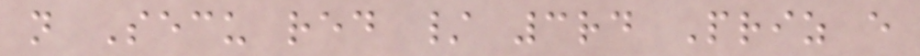n Secu red / 3rd Priz e
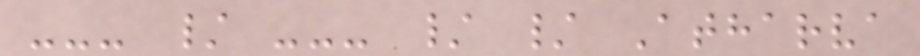--- / --- / / Atharva
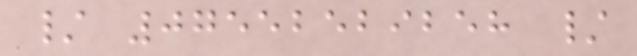/ 07552529258 /
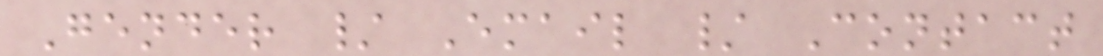Gender / Email / Contact
